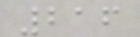216
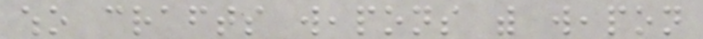who crafts weapons with weapon
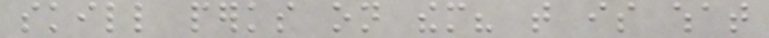skill perks on them? that is what
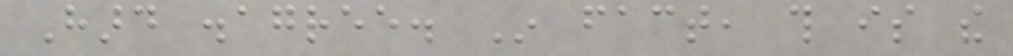Hard disagree. In fact, this is the
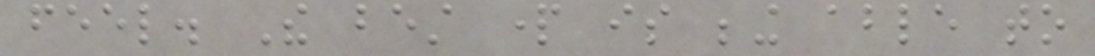feel. The best part is being able to
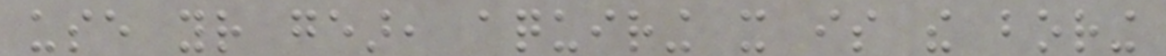use your gear, aquiring it is the boring
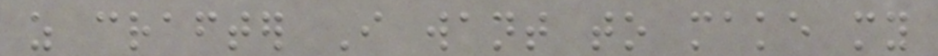as crafter I want to make my
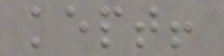kept!
